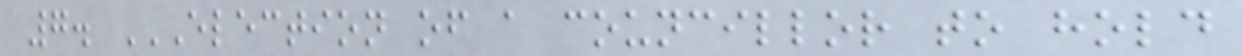7. ELECTION OF A COUNCILLOR TO HOLD
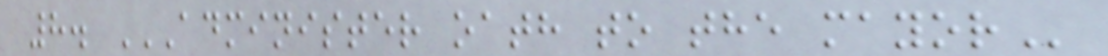8. ADMINISTER OATH TO THE MAYOR
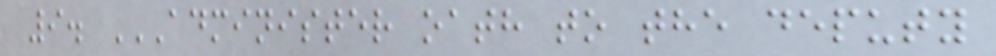9. ADMINISTER OATH TO THE DEPUTY
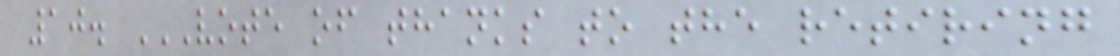10. VOTE OF THANKS TO THE RETIRING
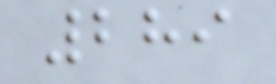289
